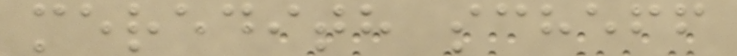meredith scheff
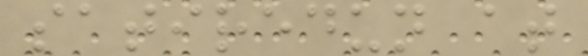satiredun at
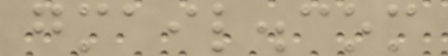gmail.com
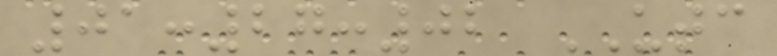01:27:02 UTC
